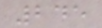245
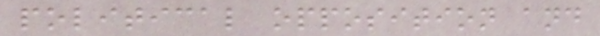political opposition and
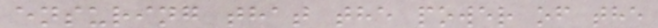ensuring that the power of the
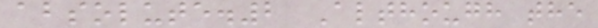absolute.2 Although the
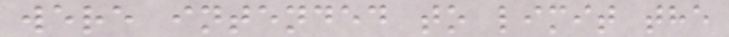were intended to limit the
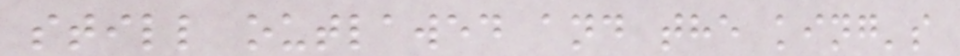still outlawed and the king's
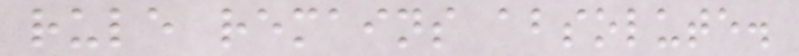rule remains absolute.
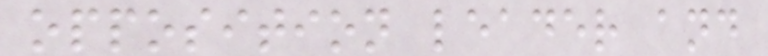opposition leader and
